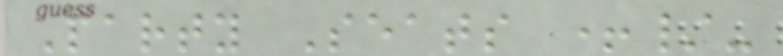Party Seats +/-
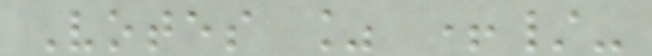Votes % +/-
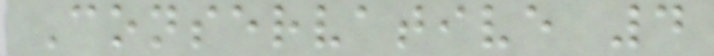Conservative 4
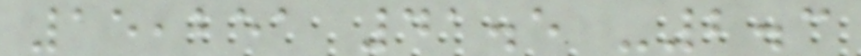15,251 41.5 -2.3
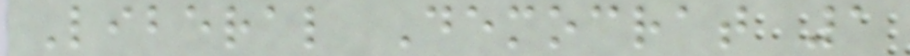Liberal Democrat 1
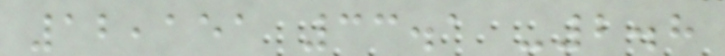12,151 33.1 -2.8
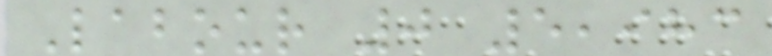Labour 0 5,983
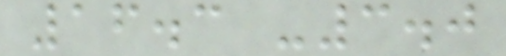16.3 -3.0
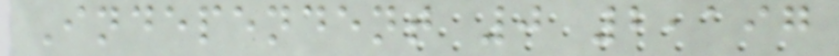Independent 0 2,197
